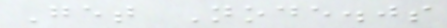Get Node.js
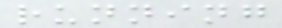running
